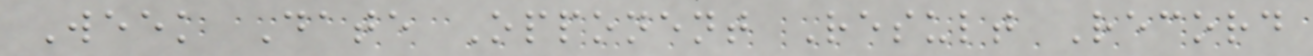Week Date Opponent Result Record
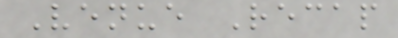Venue Recap
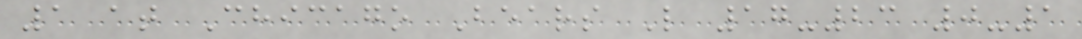1 at Chicago Bears L 17-23 0-1
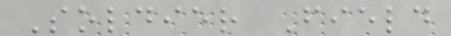Soldier Field
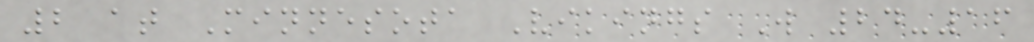2 at Minnesota Vikings W 24-16
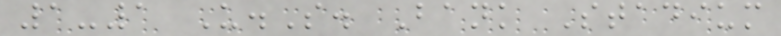1-1 U.S. Bank Stadium
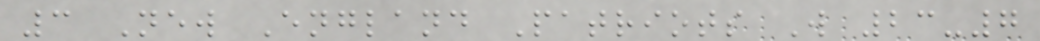3 New England Patriots W 23-7
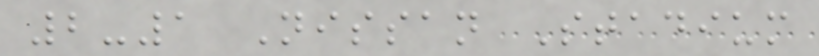2-1 Nissan Stadium
